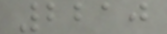2210
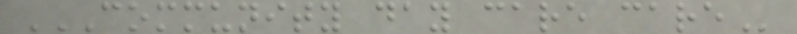COMMUNITY DAY CARE CARE
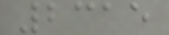2315
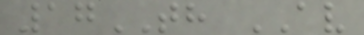17TH AV
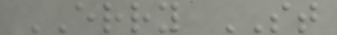ERRY ST
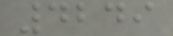4249
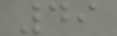49
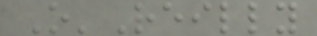O'Reilly
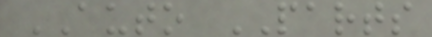AUTO PARTS
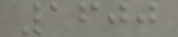1600
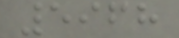5968
